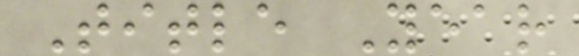Title Year
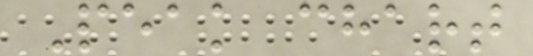Peak chart
